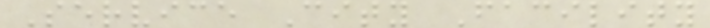Service City Facility
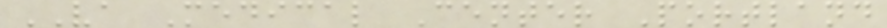VA Medical Center Portland
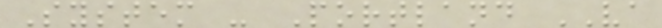System - Portland VA
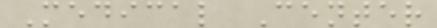Medical Center
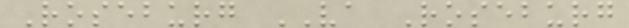Roseburg VA Roseburg
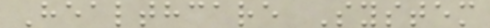Healthcare System
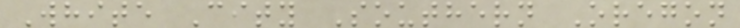White City Southern Oregon
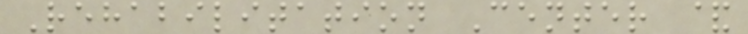Rehabilitation Center &
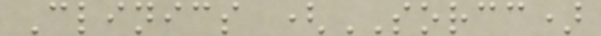Clinics (SORCC)
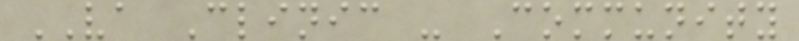VA Clinic - Community
